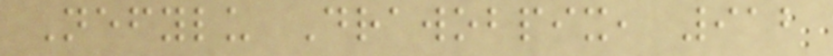Nefylu Drawobpix, 912
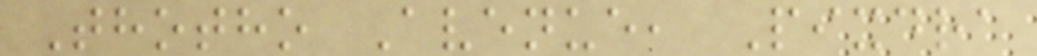Thotho Avenue, Pixdra
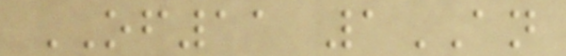OF11 1AN
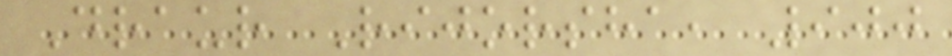Draur Rijorsha, 900
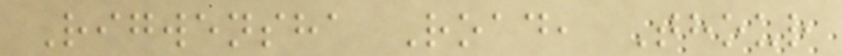Rigwensha Road, Thour
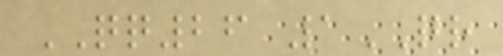QQ26 1QR
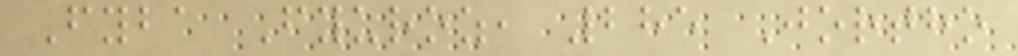Fyba Fyuroz, 285 Jortho
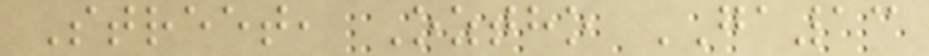Street, Oztho GA13
